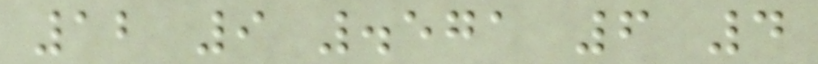12 9 .571 6 4
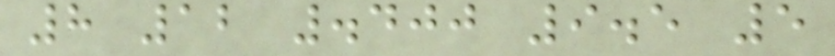8 12 .400 9.5 5
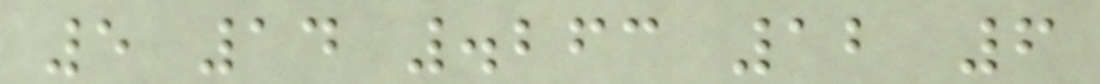5 14 .263 12 6
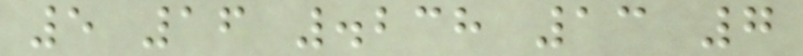5 16 .238 13 7
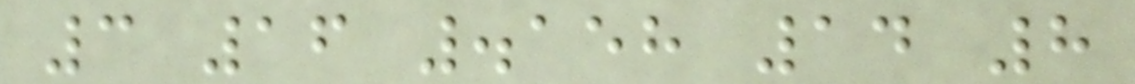3 16 .158 14 8
